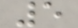5
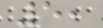5,
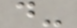d-
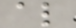al
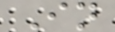In
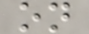on
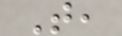T,
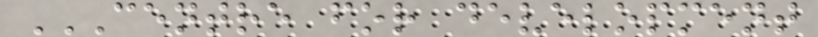CENTRE FOR DEVELOPMENT
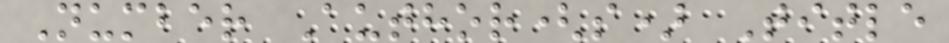Number Author(s) Title
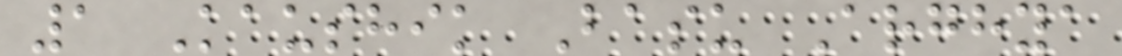1 Kaushik Basu Arghya
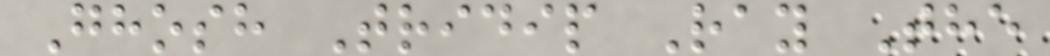Ghosh Tridip Ray The
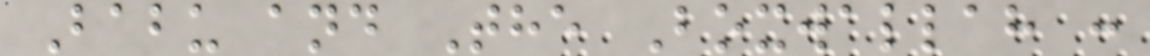Babu and The Boxwallah :
